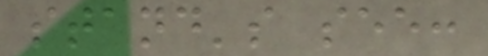stand's see:
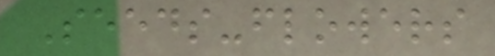Seeds-flowers
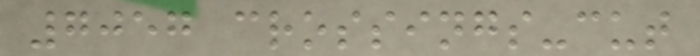7057 crossings-cut
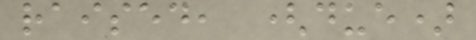raised, (due)
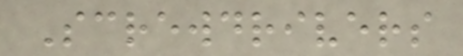Screwdrivers
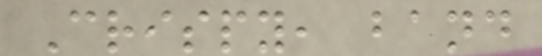Crispy, band
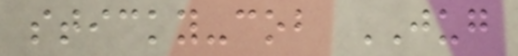sticky-cob JUG
